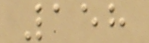158
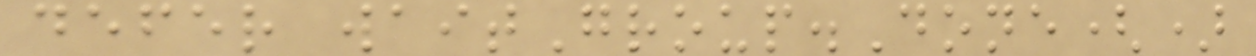defer waitGroup.Done()
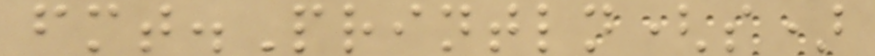fmt.Println(s)
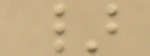}
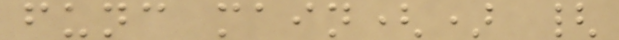func main() {
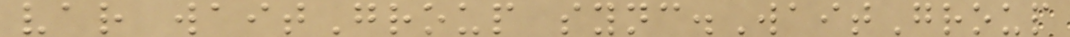var waitGroup sync.WaitGroup
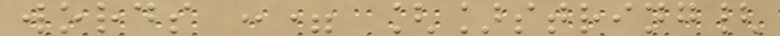words := []string{
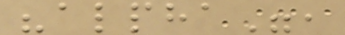"alpha",
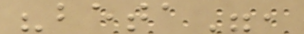"beta",
